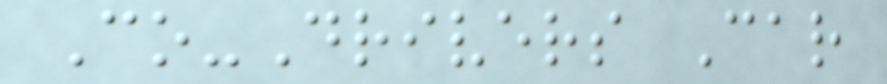Co-Drivers Car
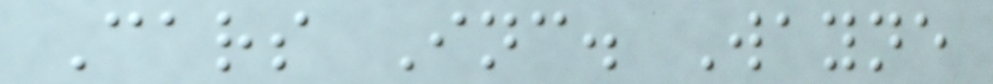Cars Inc. Wayne
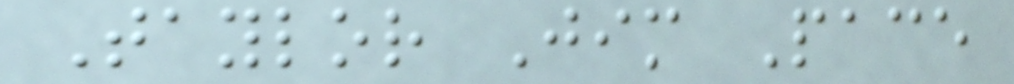Taylor Jim Pace
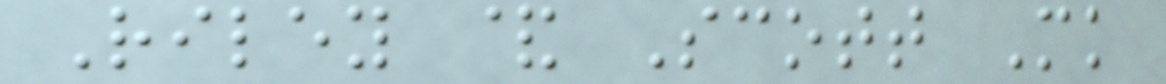Riley & Scott Mk
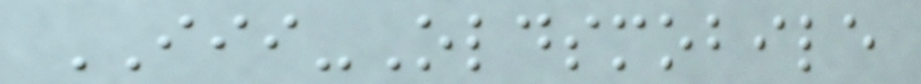III-Oldsmobile
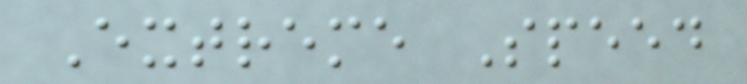Extreme Speed
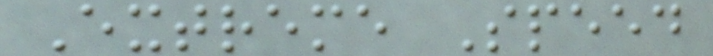Extreme Speed
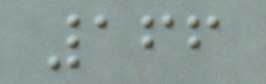166
